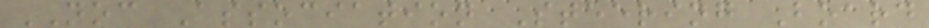NOC Association Steering Board
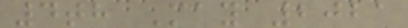4th May 2021
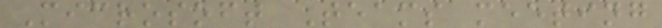Microsoft Teams meeting
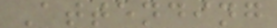Attending
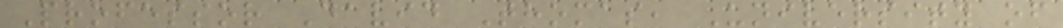Professor David Thomas, University of
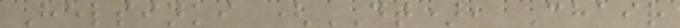Helsinki (DT), Chair
